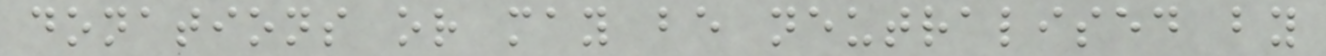donations or may be neutralised by
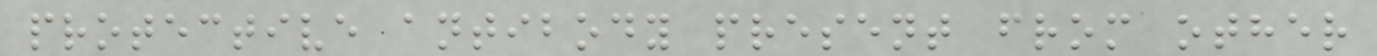protective antibody present from other
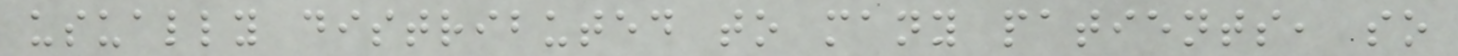usually distributed to many patients, so
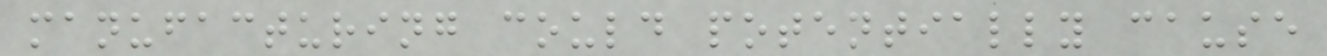manufacturing could potentially cause
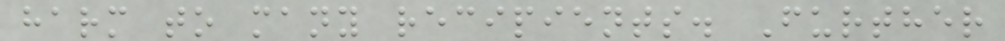harm to many recipients. Further
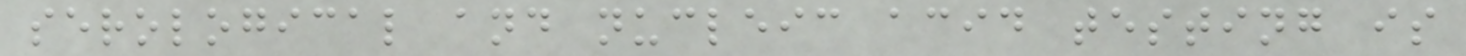serological and nucleic acid testing is
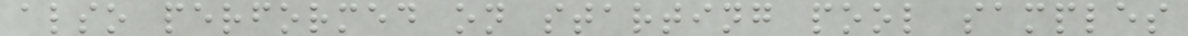also performed on starting pool samples
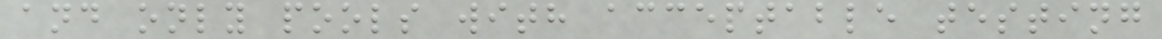and only pools with acceptable testing
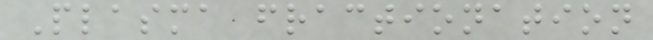Plasma fractionation
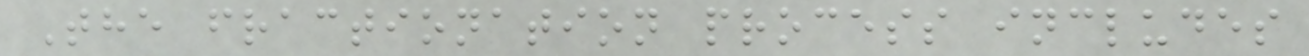The fractionation process includes
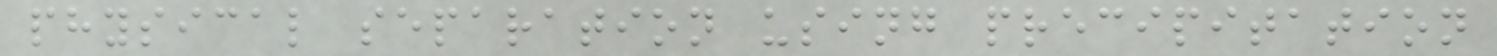physical separation using precipitation
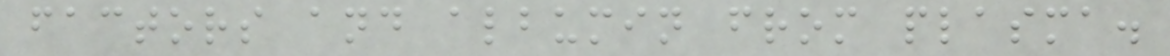factors and albumin from plasma.
